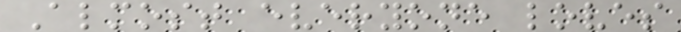Almost everyone loves
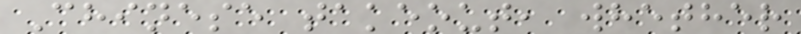Chinese takeout, whether
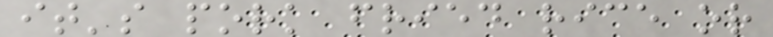it's pork fried rice or
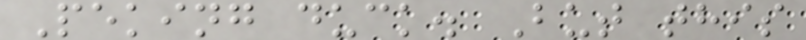Peking duck. But this
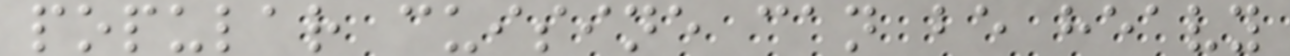popular cuisine can be heavy
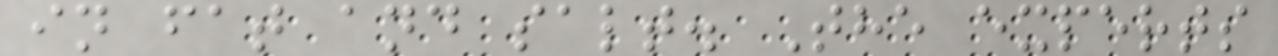in fat and salt. The experts
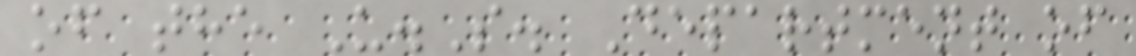of the U.S. Department of
